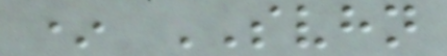* SVHN
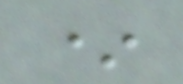*
